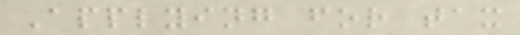Applying for tax
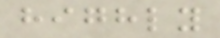highly
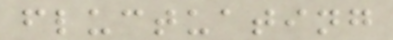fluctuating
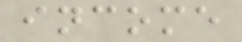income
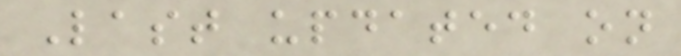Last updated on
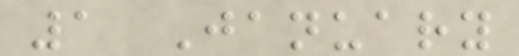1 January
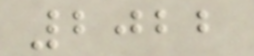2022
